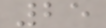25
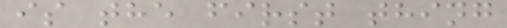is the first thing
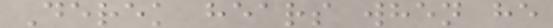Derek hears when he
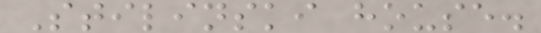Stilinski house.
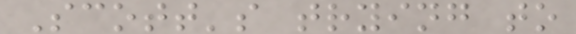Scott's trying to
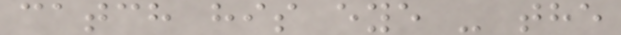catch his eye - the
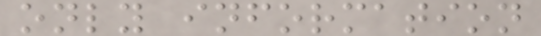only information
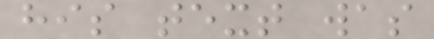his text was
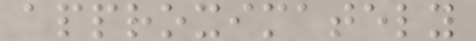approximately
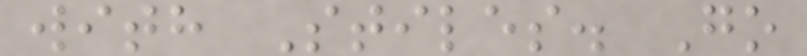with Stiles. Go
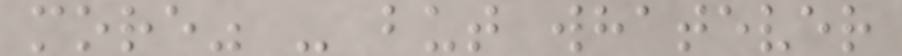more" - but whatever
